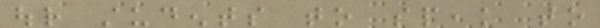our students to speak to
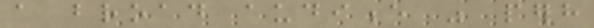a broad audience was perhaps
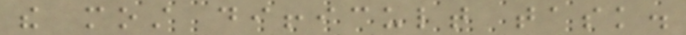the most difficult task.
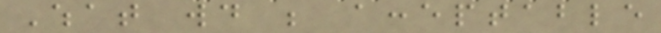What would be acceptable
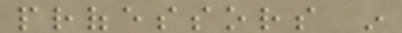professors in
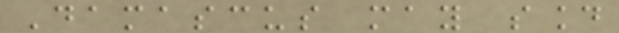Damascus may sound
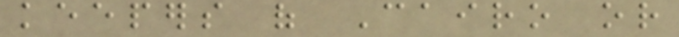keepers of Cairo or
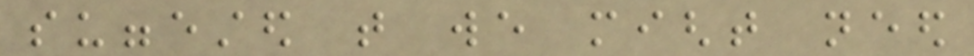suggested that we might need
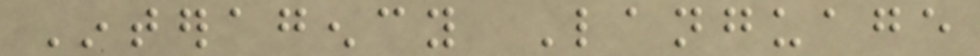Interagency Language
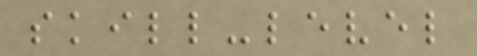skill-level
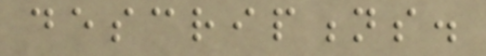descriptions.
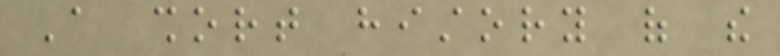A short history of the
